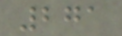271
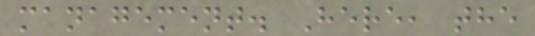management. Here, the
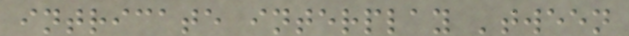intricate interplay 'tween
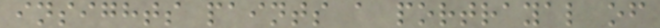insights paints a portrayal of
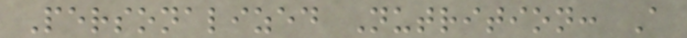Personalized Nutrition: A
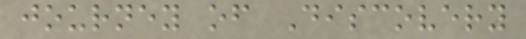journey of Discovery
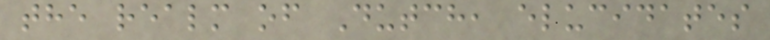the realm of Dutch, elucidates
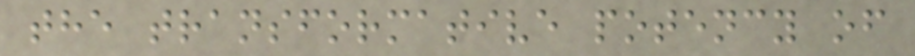the transformative potency of
